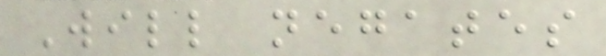Will negates
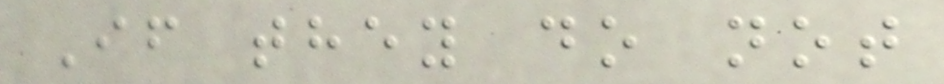If they do not
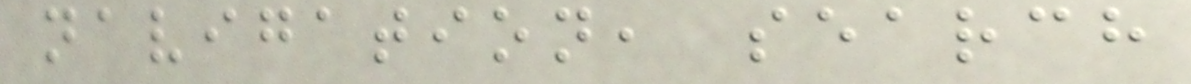navigation, search
